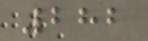282
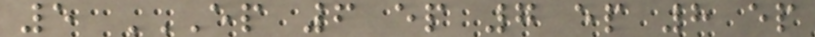5 EP 6 EP 7 EP 8 EP
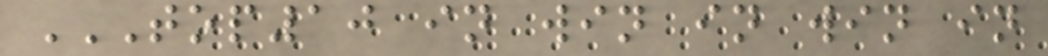TOP10 IN WIN IN WIN IN
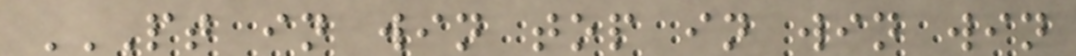PT IN WIN TOP IN WIN WIN
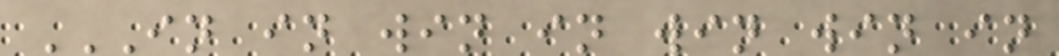IN IN WIN IN WIN WIN IN
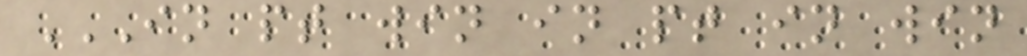IN PT WIN IN PT IN WIN
